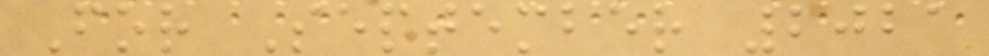For September 2021
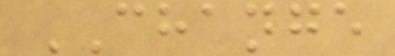CHANGE
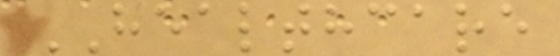HEALTHCARE
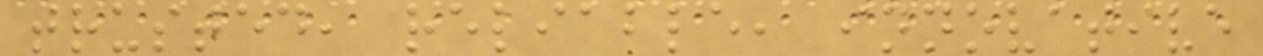trusted, reliable, innovative
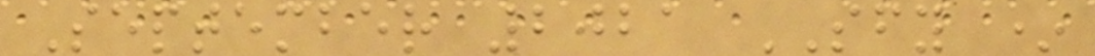September 2021 SFY *
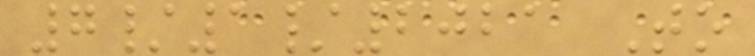7/1/2021 To
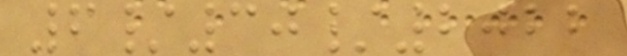6/30/2022
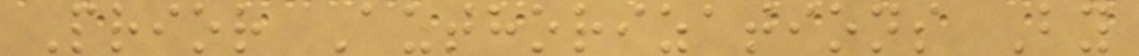Prior Authorizations By
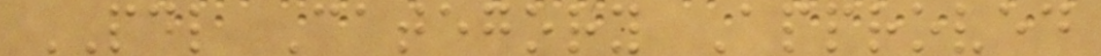PDL Category Approved
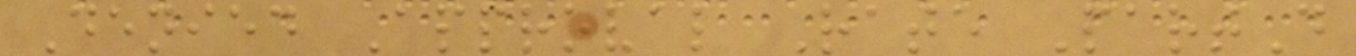Denied Approval Rate PartD
